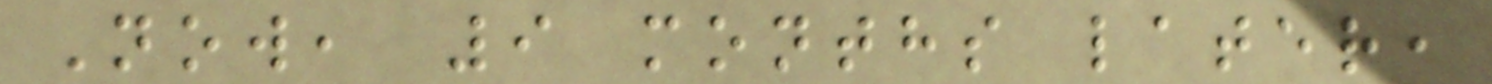Now, 9 months later,
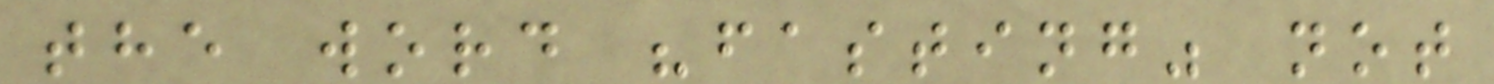the word "fasting" not
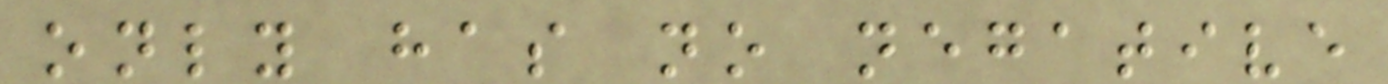only has no negative
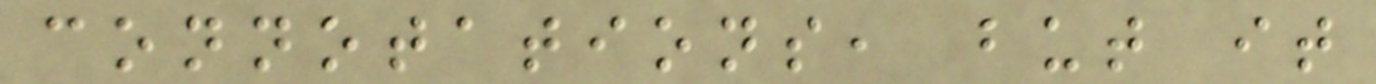connotations, but it
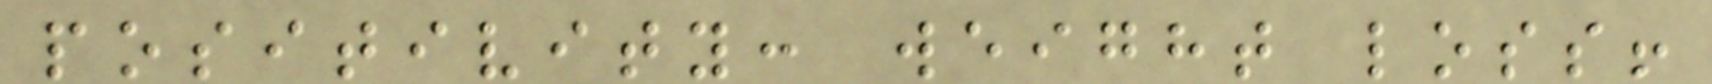positivity: weight loss!
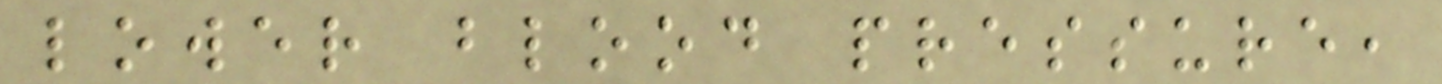lower blood pressure,
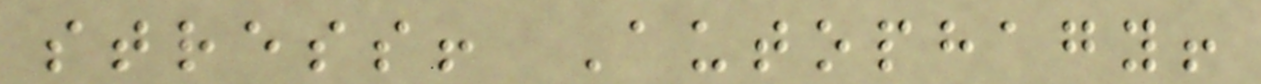stress! Autophagy!
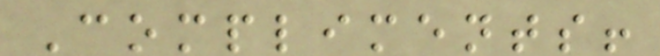Compliments!
